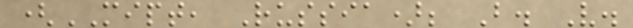(MIPT, Russia); B. V.
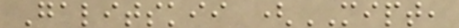Galitskii (MIPT,
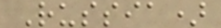Russia)
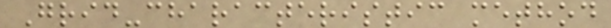Grid-characteristic method
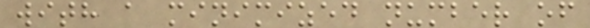with a minimized number of
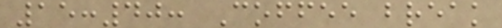15:40: Coffee break
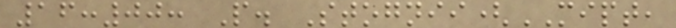16:00: P. Stognii(MIPT,
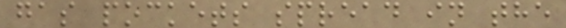gas pockets spread in the
